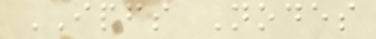IPFS Nodes
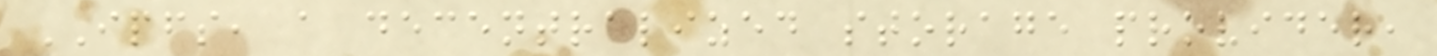IPFS, a decentralized storage provider,
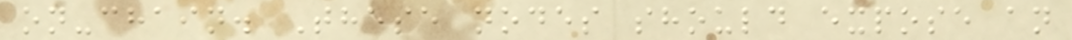on-chain. These nodes should expose an
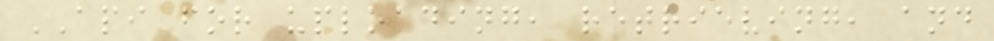API for uploading, retrieving, and
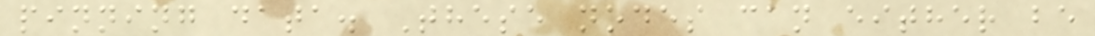pinning data. These nodes can either be
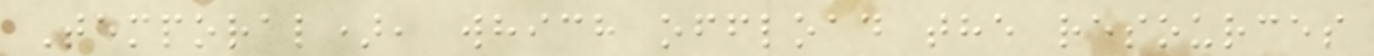Temporal), which offload the resources
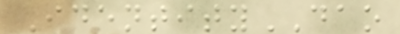IdentityDAO
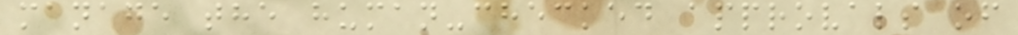manage the human-checked approvals of
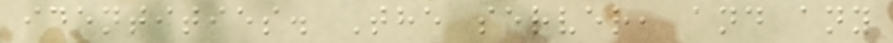identities. The server, and any
